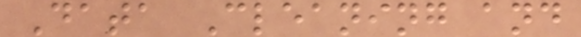Data Cleaning and
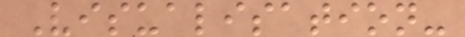Visualisation-
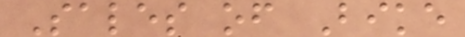Sales of Bike
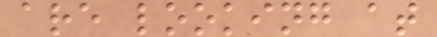are looking at
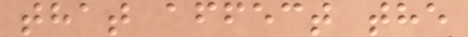that affect the
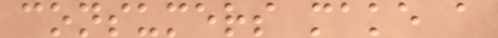consumers make a
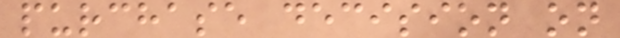purchase decision on
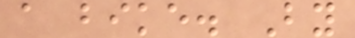a bike. By
